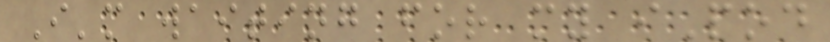I'm waiting for my iPod
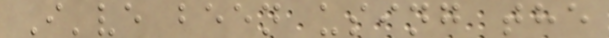I've been using the
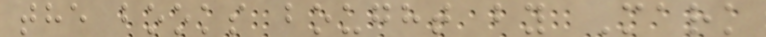the books bought by Mark
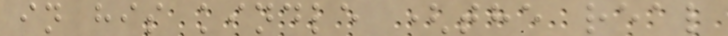in his kindle (the real
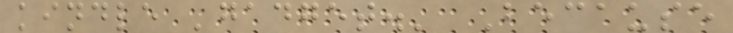kindle 'gadget.' Because
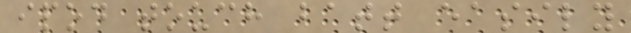ipod touch batt easily
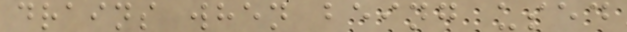drains when being used
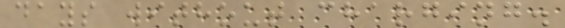days without charging.
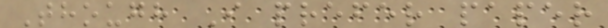Though I prefer paper
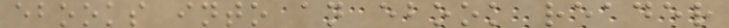ebooks into an ebook reader
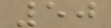50
